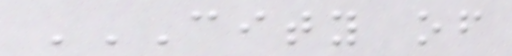CITY OF
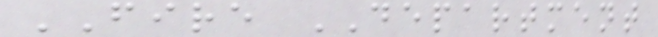FIRE DEPARTMENT
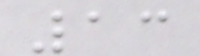13
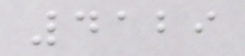4129
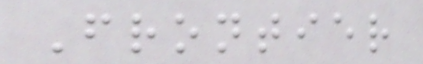Frontier
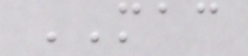MAC
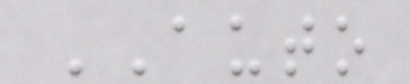AUTO
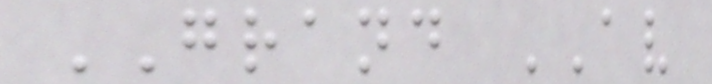GRAND AV
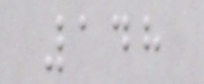148
